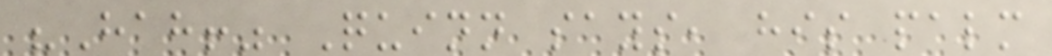"Hah!" Quinn says, his palm
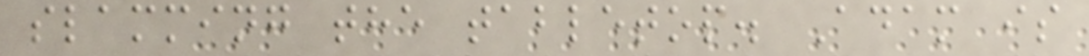slamming the tabletop. Adam is
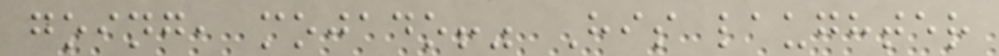going, mojado!" His laughter
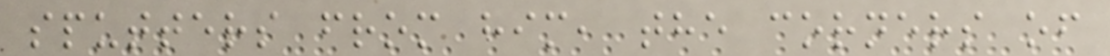sputters from him, the corners of
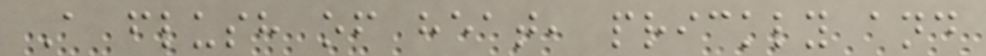A flush of heat, prickly and
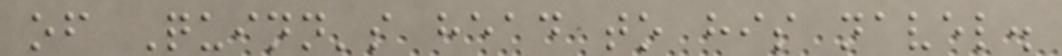of Quinn's head to his navel.
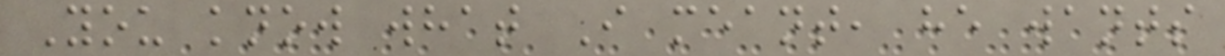You know what I meant, he wants
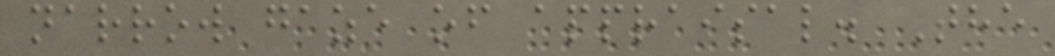narrow gaze of appraisal. The
